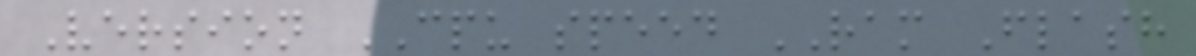Version CPU speed RAM Flash
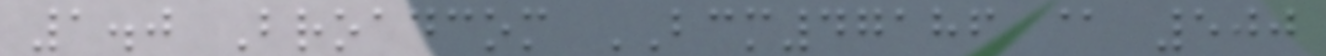1.0 Broadcom BCM47186 @ 500
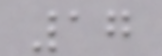17
